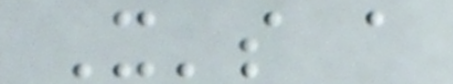It's a
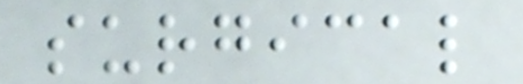surgical
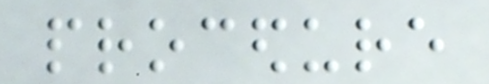procedure
